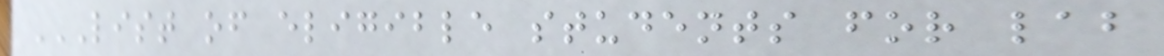LIST OF ELIGIBLE STUDENTS FOR LAB
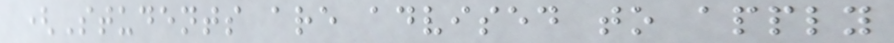(Students are advised to apply
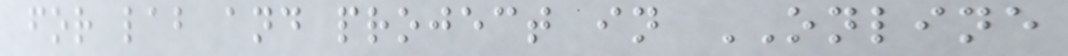for lab and project in ONLINE
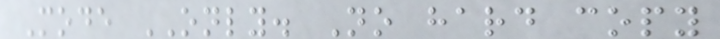Mode ONLY. No hard copy
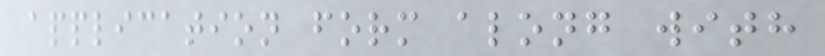application form along with
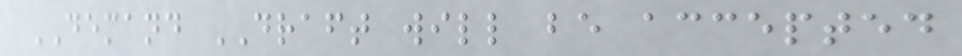DEMAND DRAFT will be accepted
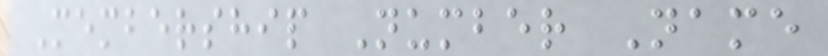Membership Number Name
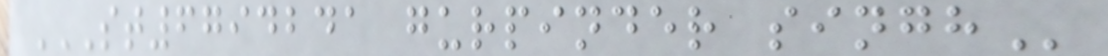ST6794241 GURPINDER SINGH
